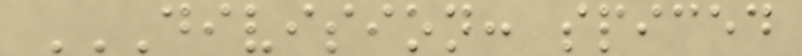DIVISION: SPICED
